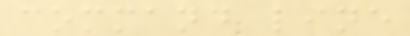command line
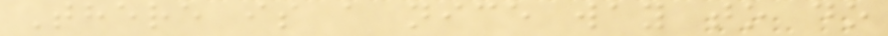There is a nice way to do
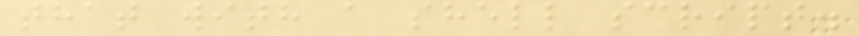that with a shell script.
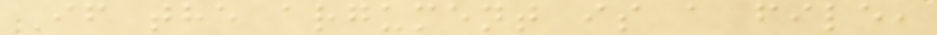If the argument is a file,
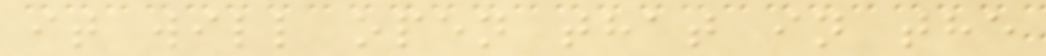it will open that in the
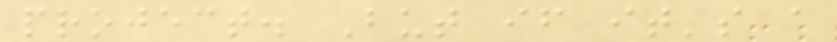project. But if it's a
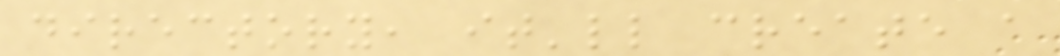directory, it'll create a
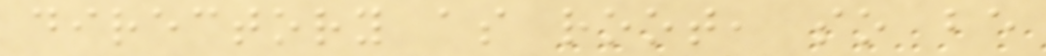directory as root, so be
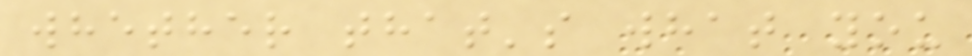whether that's what you
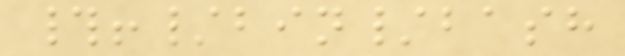#!/bin/bash
